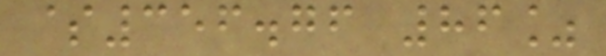$356.76 86%
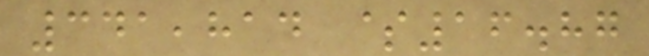341,814 $16.87
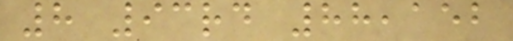8 93rd 88,152
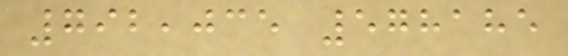792,035 578185
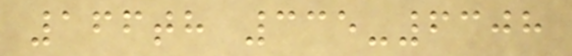166th 335-6308
